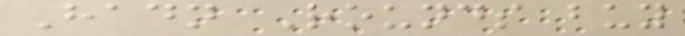Hadn Rounds buy
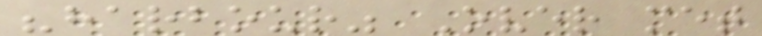"harbour" Over met
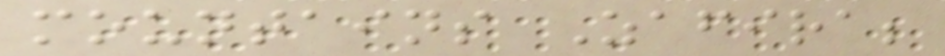mountains Zafira;
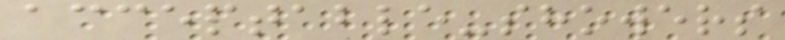acceptable-showers
